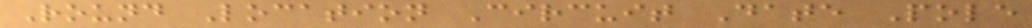Round Location Circuit Date Pole
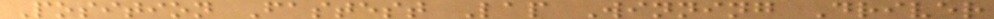Position Fastest Lap Winning Driver
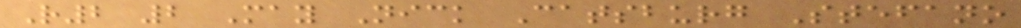R2 2 May Nick Catsburg Stefano
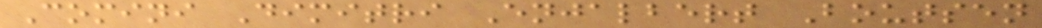Comini Dimitri Enjalbert Boutsen
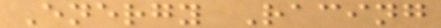Energy Racing
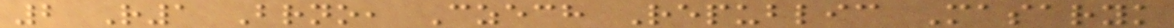2 R1 Brno, Czech Republic Masaryk
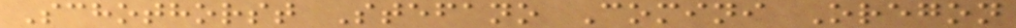Schothorst Stefano Comini Oregon
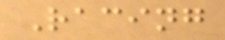Racing
